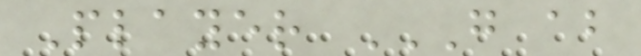Player G AB
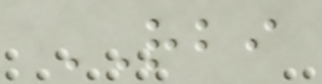RBI
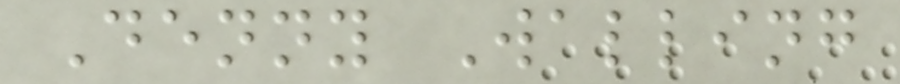Denny Walling
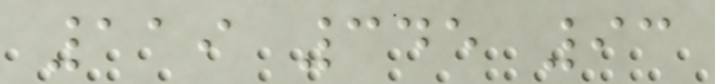119 345 93
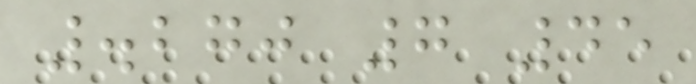.270 7 45
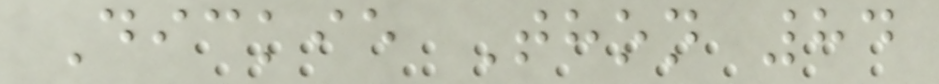Dickie Thon 84
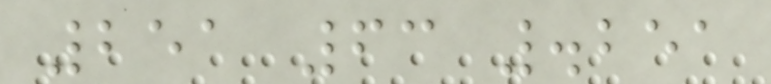251 63 .251
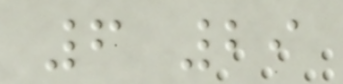6 29
